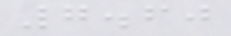7.60
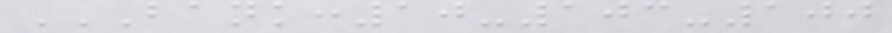BANK:10-103-100
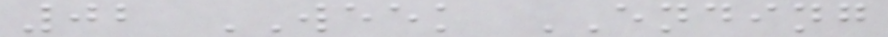02 WEEK ENDING
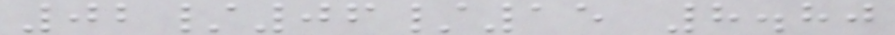02/06/15 8.80
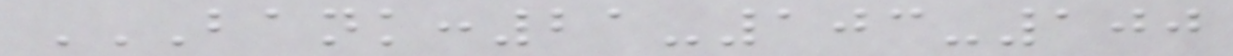BANK:21-103-100
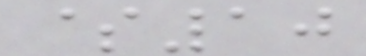$10
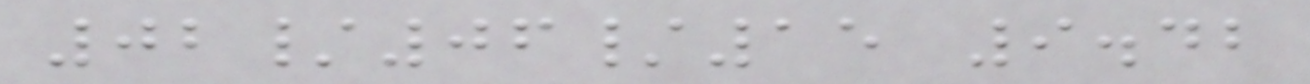02/06/15 9.42
